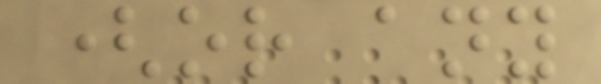(or any
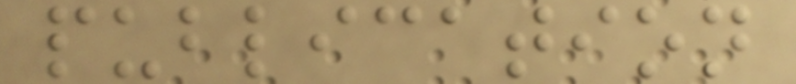publication
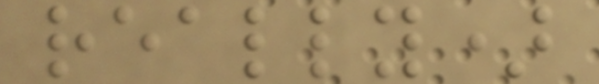really)
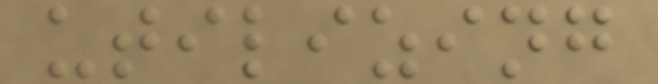utilizing
